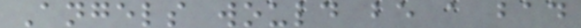Angels would be a bad
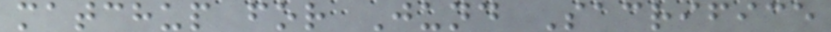matchup for Jund Sacrifice
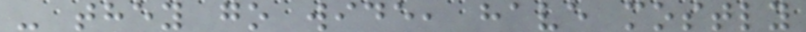- they go wide, have mostly
